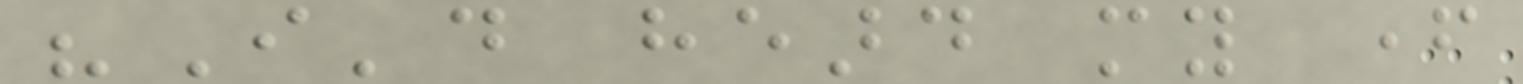"I'd heard my father
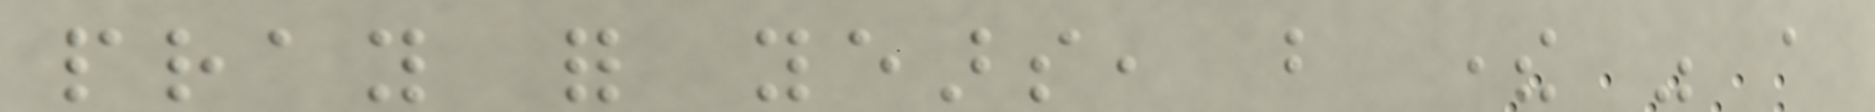pray for years, but there was a
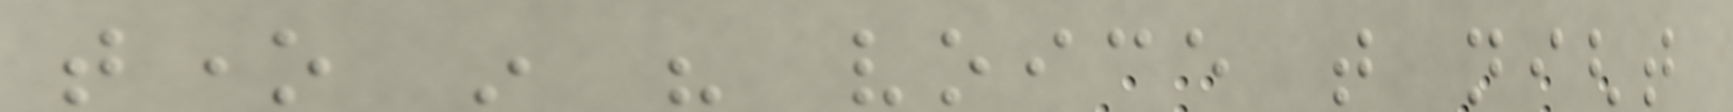tone in his voice that night
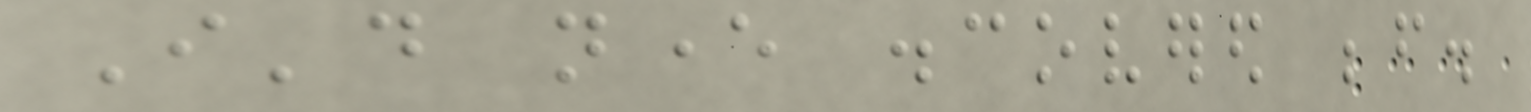I'd never discovered before.
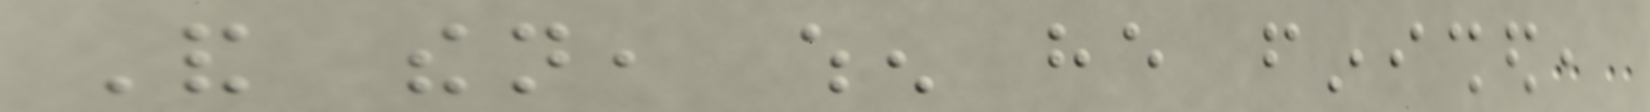And then, when he finished,
